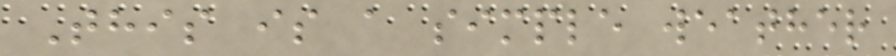This is a simple weather
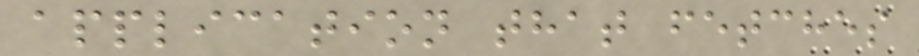application that fetches
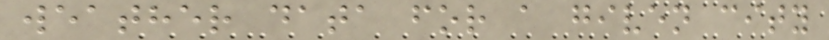weather data for a given city
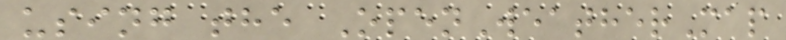using the OpenWeatherMap
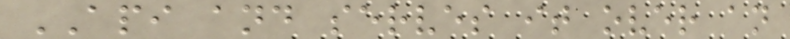API and serves it over an
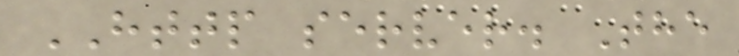HTTP server. The
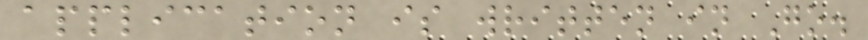application is written in Go.
